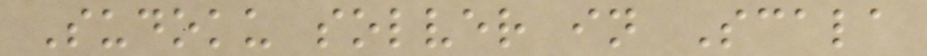Sudoku solver in Scala
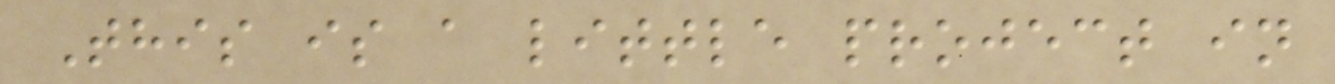This is a little project in
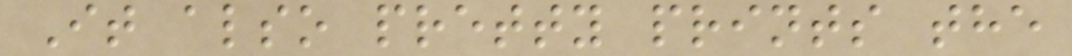It also pretty prints the
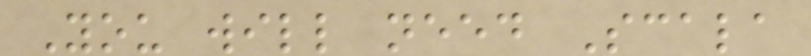You will need Scala
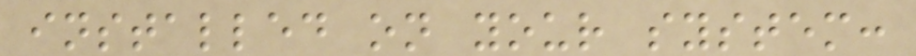installed on your system:
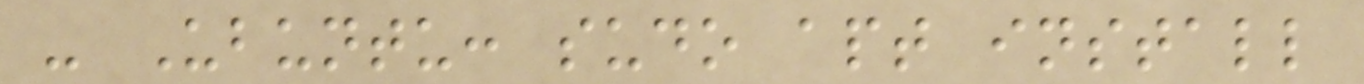- Ubuntu: sudo apt install
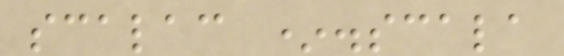scalac *.scala
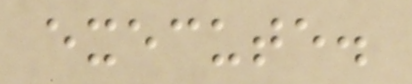execute.
